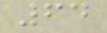64
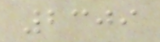2309
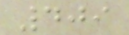409
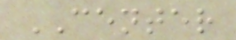CENTER
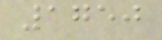1750
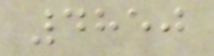4850
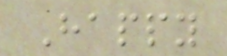Happy
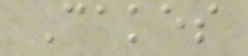Cakes
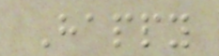Happy
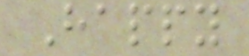Happy
